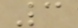3
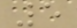5
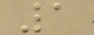1
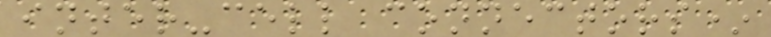inter-cell connectors*
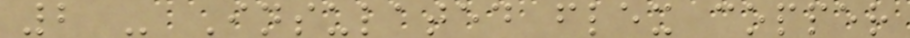2 - Insulated flex copper
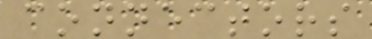connectors
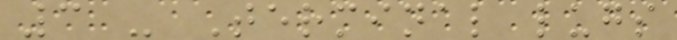3 - Terminal lugs
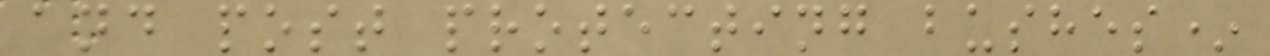and post protecting bushes*
